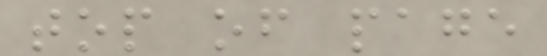top of page
